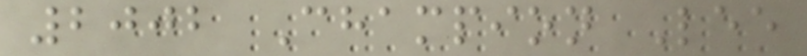2002 Champion Lee
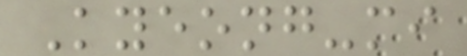Kyeong-mi
